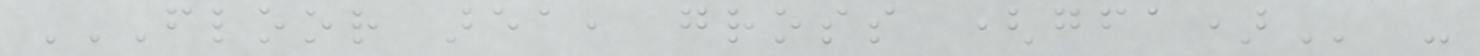FLOOR AREA, GROSS (GFA) -
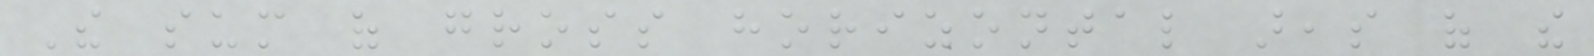The sum of gross horizontal areas of the
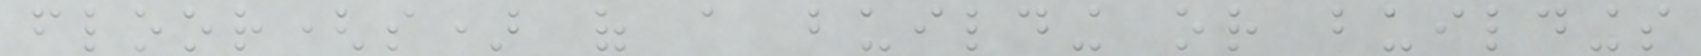floor(s) of a building or buildings
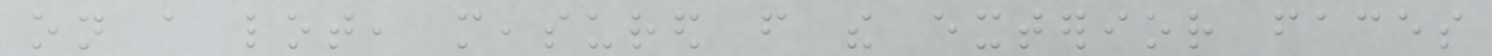on a lot, measured from the exterior faces
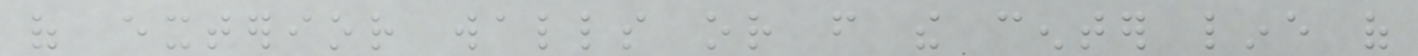of exterior walls or from the center line of
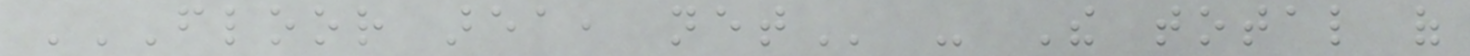FLOOR AREA, NET - The total of
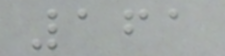161
